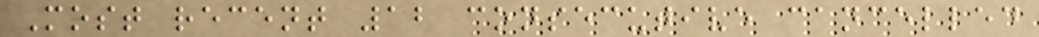Most recent 12 consecutive cancelled
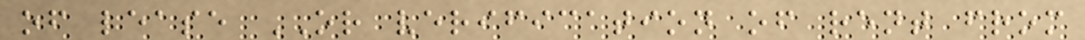of lease OR verification of rent from
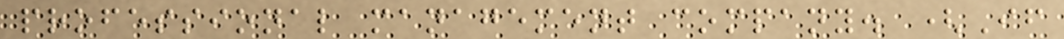professional management company. (If
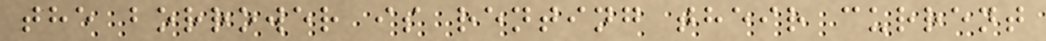the borrower is renting their current
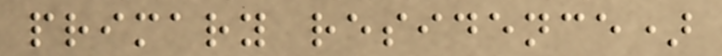primary residence)
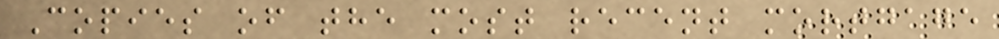Copies of the most recent mortgage
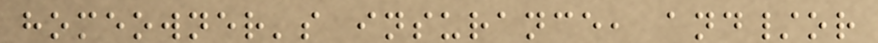homeowner's insurance, and/or
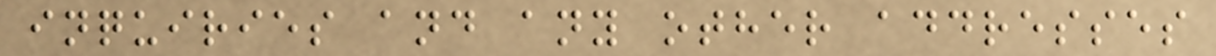inquiries and any other addresses
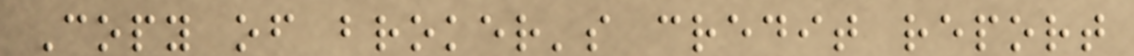Copy of broker's credit report
